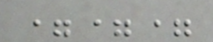===
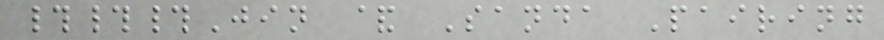###Jin & Sanda Pairing
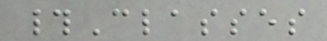#Classes
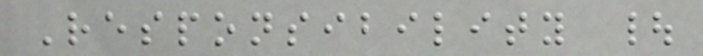Responsibility |
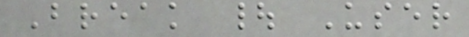Break | User
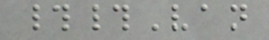##Van
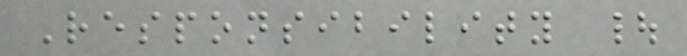Responsibility |
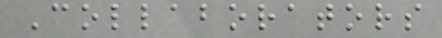Collaborators
